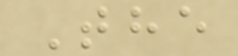The
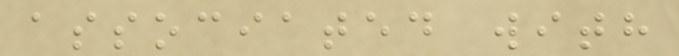associated with
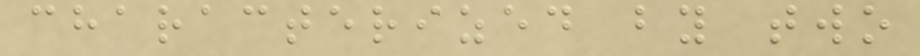characterized by two
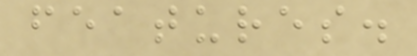features.
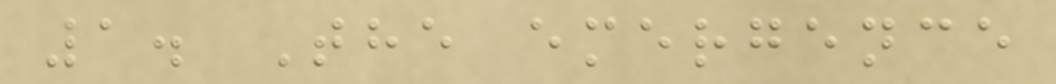1. The emergence
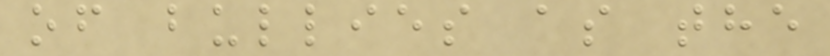of bullies as the
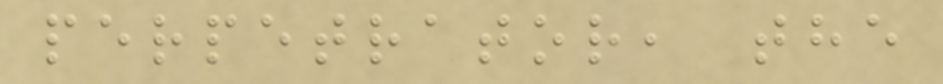perpetrator, the
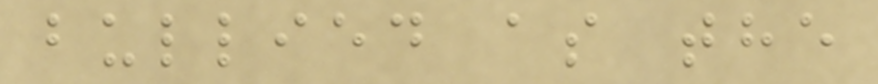bullied as the
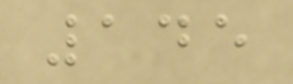145
